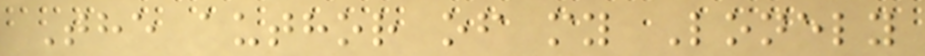The author of my Lonely
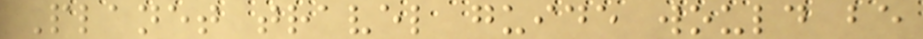Planet travel guide would be
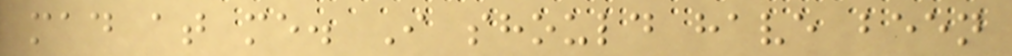mad at me. I should have been
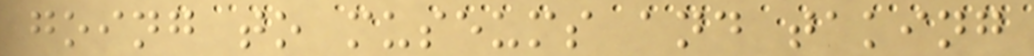going to museums and taking
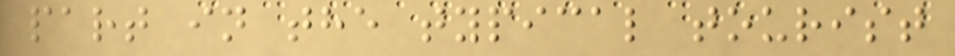part in the typical tourist
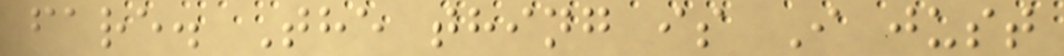fare. The thing is I just
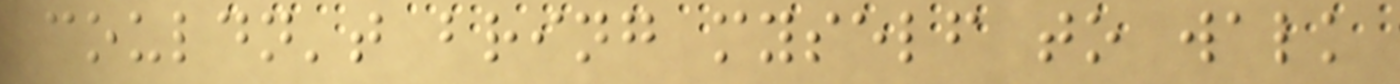couldn't bring myself to walk
